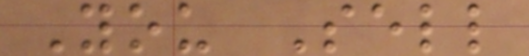You Sell
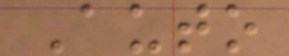Auto
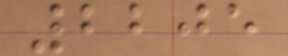2205
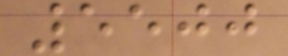5500
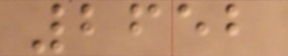2652
